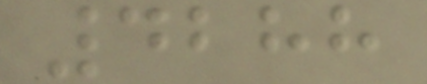4288
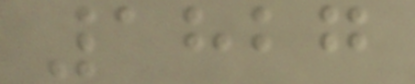1827
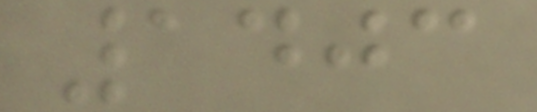1403
